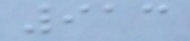913
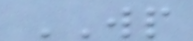WP
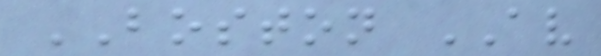BOSTON AV
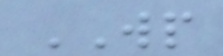WP
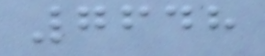7648
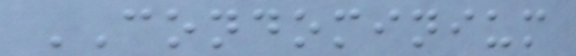CONDOMINIUM
